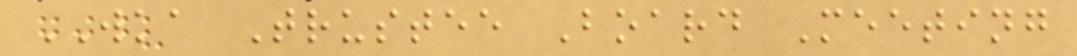WKA Trustee Board Meeting
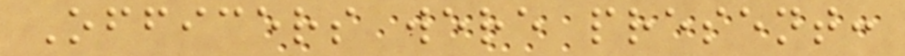Officers were present:
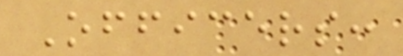Officers:
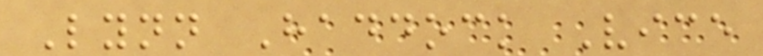Lynn Haddock Vice
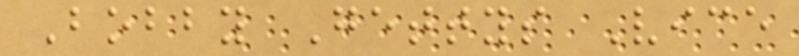Bobby Gettys Vice
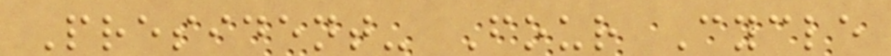President- Four Cycle
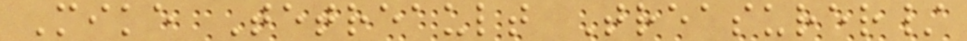Mike Tetreault Treasurer/
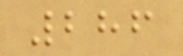286
